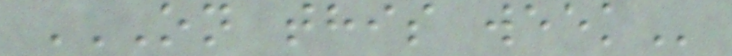ON THIS WEEK
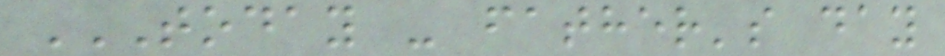TODAY - FATHER'S DAY
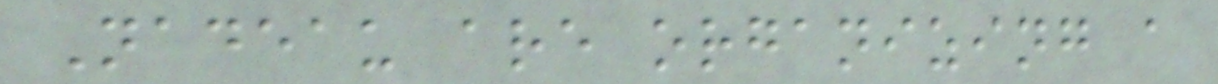Nadeau are organizing a
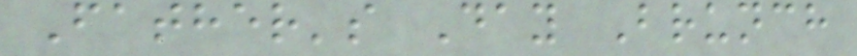Father's Day Brunch
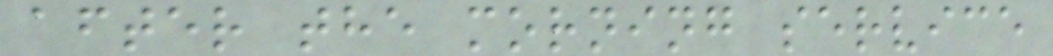after the morning service
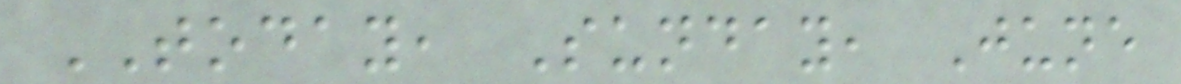TODAY, Sunday, June
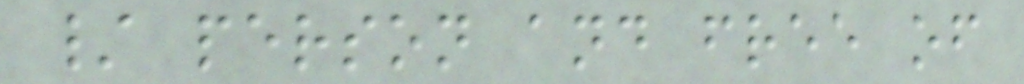/ person and free of
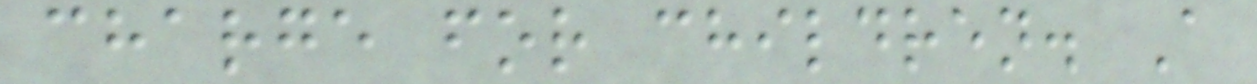charge for children. A
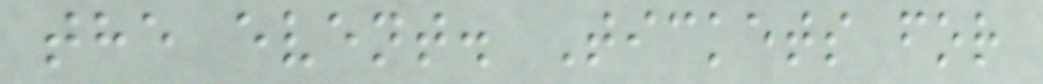the event. Tickets for
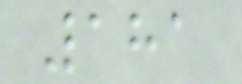181
